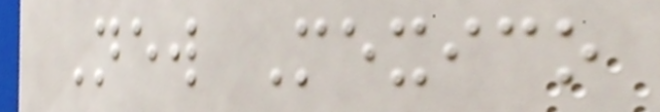New Mexico
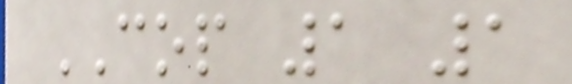COP 1 1
